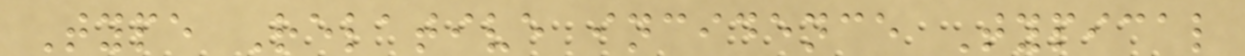Type Relative incidence Typical
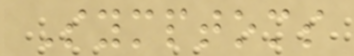Symptoms
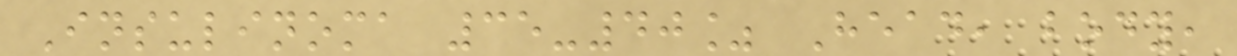Insulinoma 35-40% Head, body,
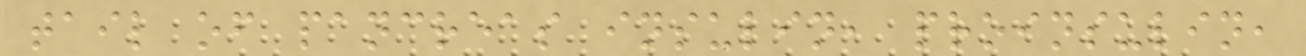tail of pancreas insulin, proinsulin,
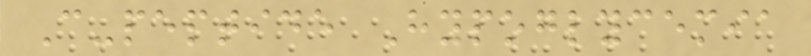C-peptide Hypoglycemia
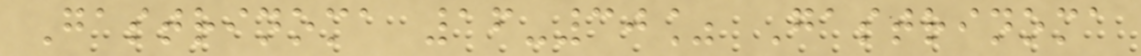Gastrinoma 16-30% Gastrinoma
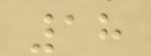18
